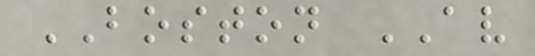BOSTON AV
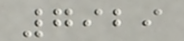7929
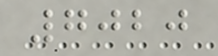7020
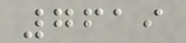7619
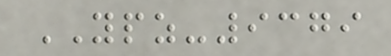YPZ-9379
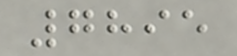7895
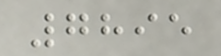7895
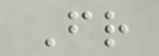Fr
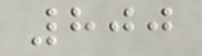800
